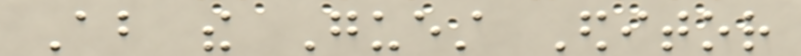About the Guest Editor
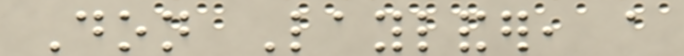Don Laylander, a
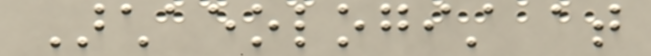Archaeologist at
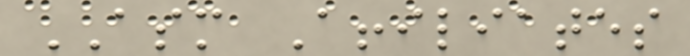ASM Affiliates
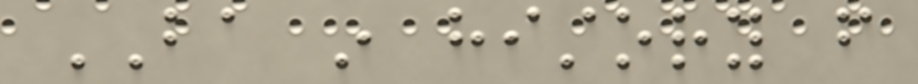BA in history from
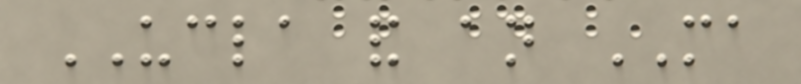UCLA and an MA
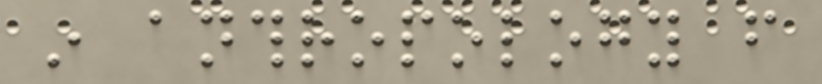in anthropology from
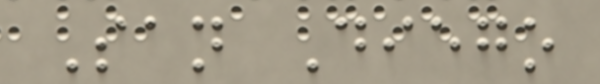San Diego
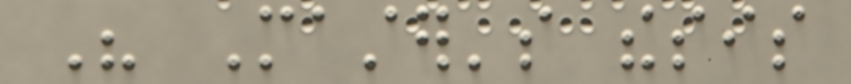His Master's thesis
